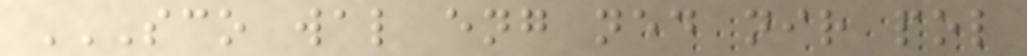SCO WAL ENG NED NIR POL
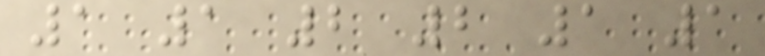1 1 2 2 1 1
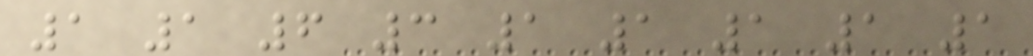1 1 6 3 1 1 1 1 1
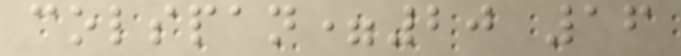colspan=20 16
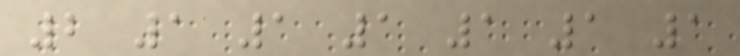2 1 1 1 1 1 1
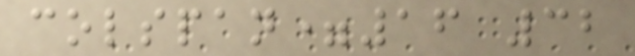colspan=16 32
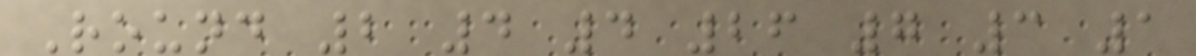Round 2 4 4 26 7 3 1
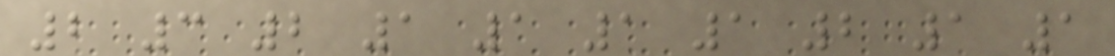2 3 2 1 1 1 1 2 1 1
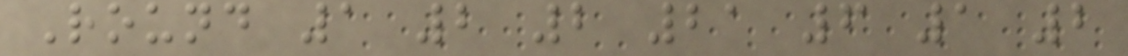Round 1 2 2 21 6 1 2
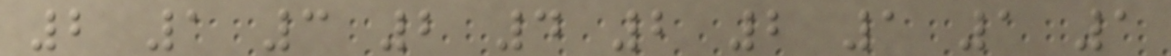2 1 3 2 4 2 2 1 1 1
